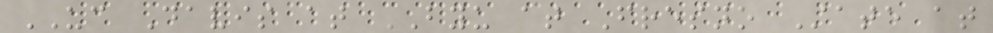UC Davis at BYU at Fresno State at
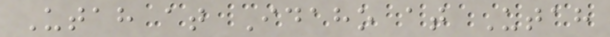Utah at Idaho at Utah
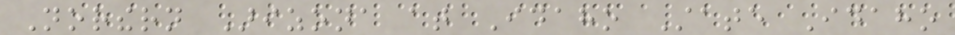Northern Arizona at Idaho State Idaho
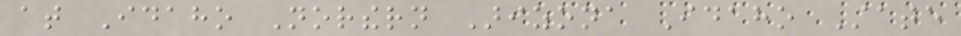at Idaho Northern Arizona Idaho State
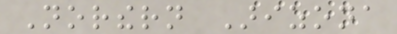Northern Arizona
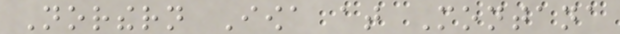Northern Iowa at Montana
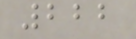222
